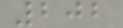202
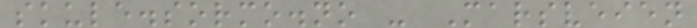skule.sormo.no - Marsveien
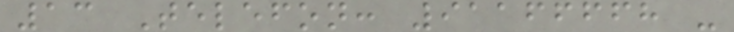13 Telefon: 91166668 -
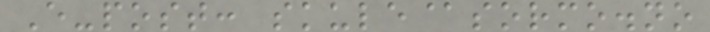E-post: skule@sormo.no
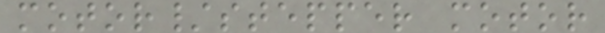motor/stepper motor
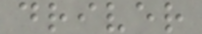driver
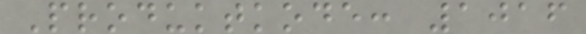Produktkode: 1016
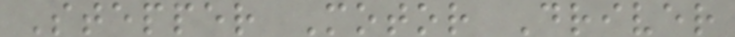Stepper Motor Driver
